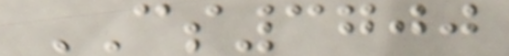CS3700
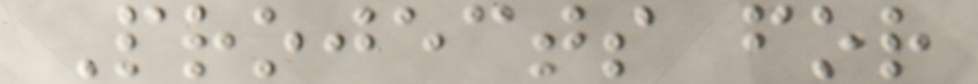Projects for
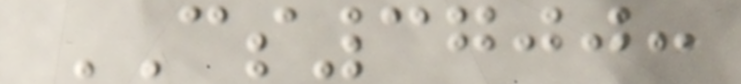CS3700:
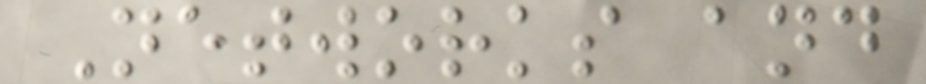Networks and
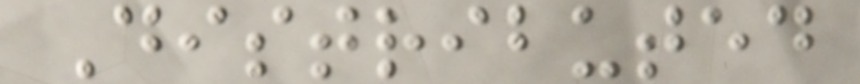Distributed
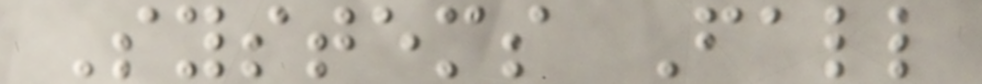Systems Fall
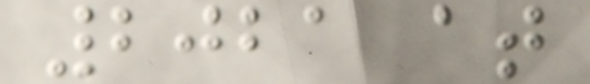2021 at
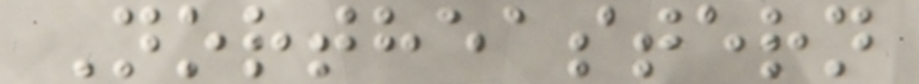Northeastern
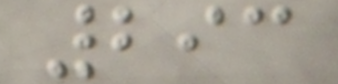293
